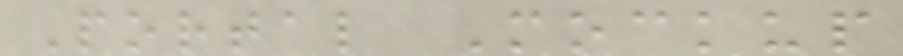Portal Mockup
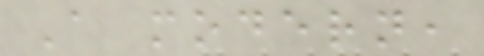A modern,
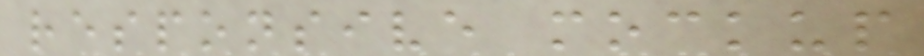responsive mockup
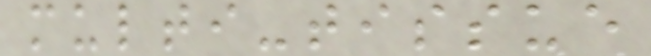multi-tissue
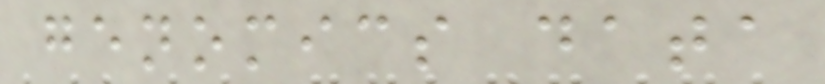genomics data
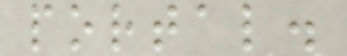portal.
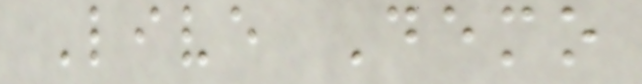Live Demo
